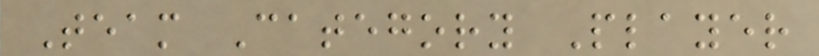Team Category Player
